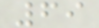69
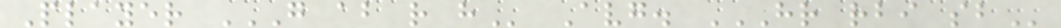Player G AB R H Avg. HR RBI SB
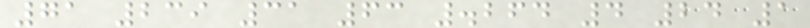71 239 31 63 .264 4 24 1
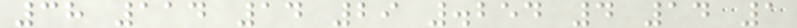38 114 14 29 .254 4 14 1
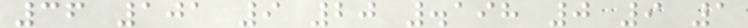36 101 9 20 .198 0 9 1
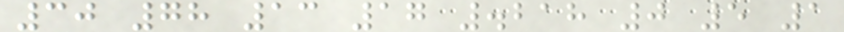30 78 13 17 .218 0 5 1
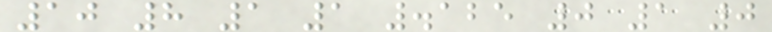10 8 1 1 .125 0 1 0
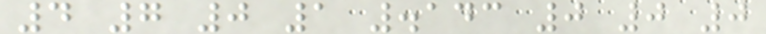4 7 0 1 .143 0 0 0
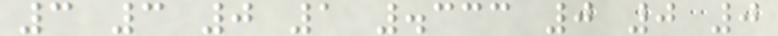3 3 0 1 .333 0 0 0
